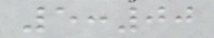5:00
